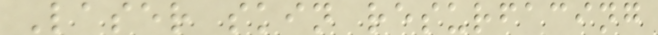Laser skin resurfacing
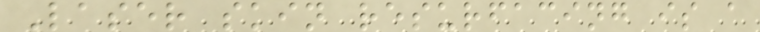Laser skin resurfacing is a
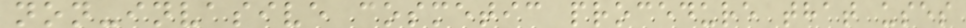non-invasive cosmetic procedure that uses
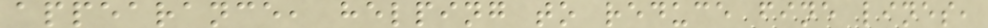appearance, helping to reduce fine lines,
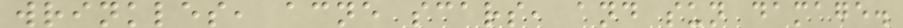wrinkles, acne scars, and sun damage.
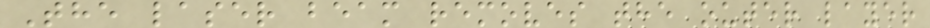The laser beam removes the outer layer
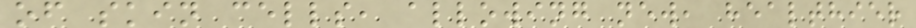of skin cells, allowing new, healthier
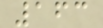163
